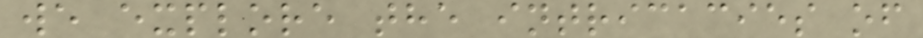we explore the intricacies of
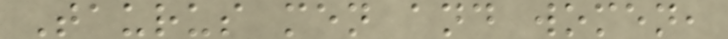Taurus men and women,
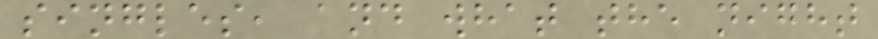singles, and what the night
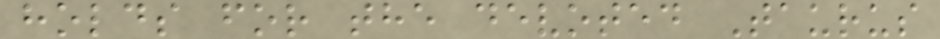holds for the devoted Taurus
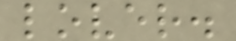lover.
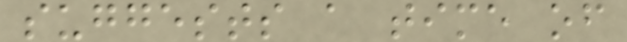suggests a time of
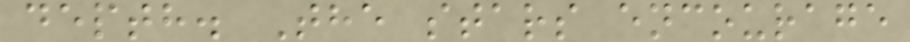depth. The stars encourage
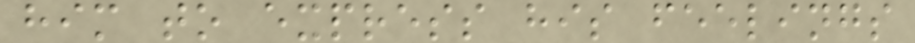him to express his feelings
